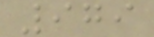979
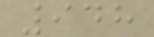948
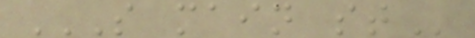S MAIN ST
